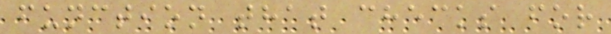function that checks for
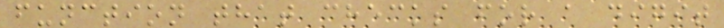function that checks for a digit
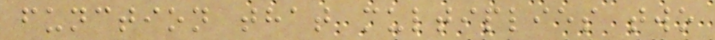function that multiplies two
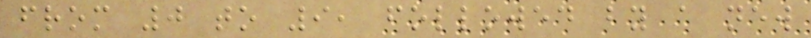from 0 to 9, followed by a new
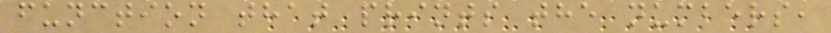function that prints the numbers,
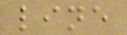line
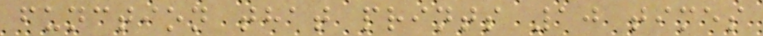function that prints 10 times
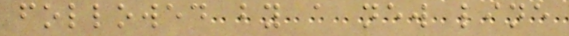followed by a new line
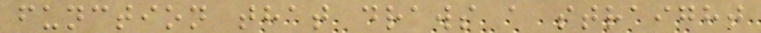function that draws a straight
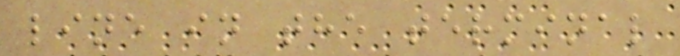line in the terminal
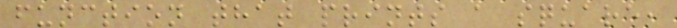function that prints a square,
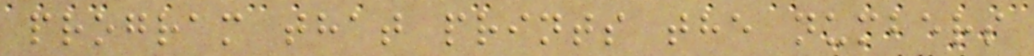program that prints the numbers
